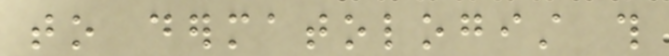to dermatologist this
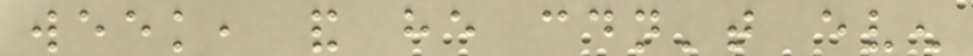week, and he couldn't even
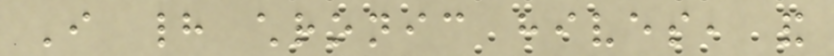I had chronic hives, and
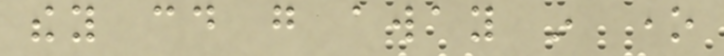they could go away in one
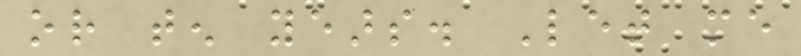or ten years. Let me
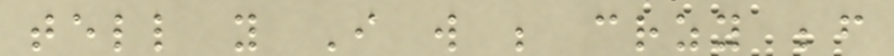tell you I will be crzy before
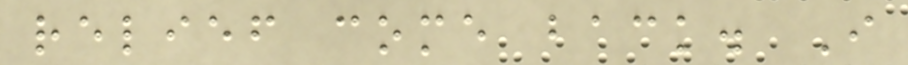relief come back. I
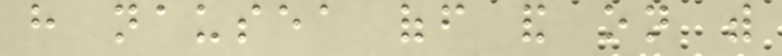have nausea off and on with
